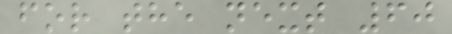for the next 60
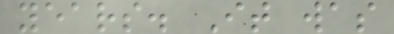years. It was
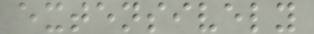extensively
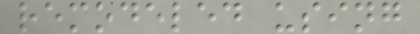remodeled using
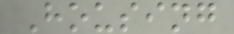Housing
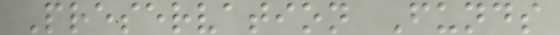Preservation Funds
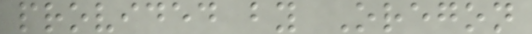provided by Oregon
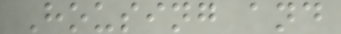Housing and
